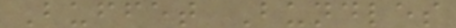Buffet Bundles
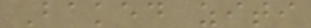Baked ziti
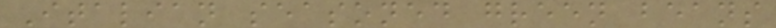Italian seasoned green beans
